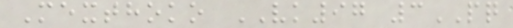Mexthoko VK97 3PQ
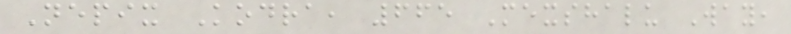Nepix Kodra, 665 Mexshalu Way,
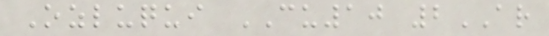Ozluqui CU10 2AR
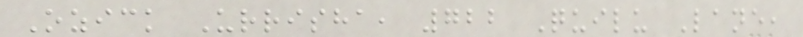Ozick Urrisha, 722 Quilu Lane,
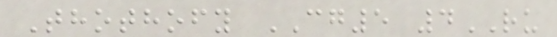Thothofy CG5 4RU
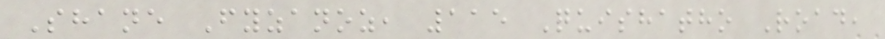Shane Fyzanoz, 115 Quishatho Road,
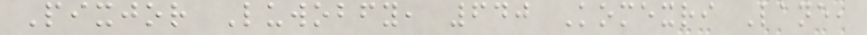Pixjor Luwobfy, 640 Komexri Lane,
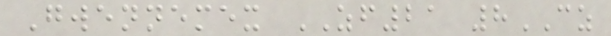Gwennemex ZF21 8CZ
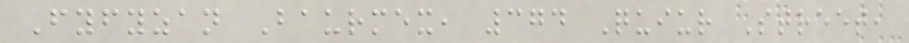Fyfyzan Baurmex, 374 Quiur Street,
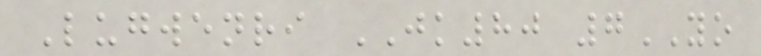Lugwenri JK80 7YO
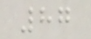87
